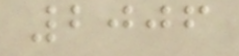2006
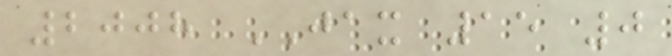2008 JAX 15 0
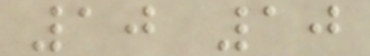10 10
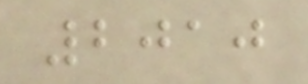2010
